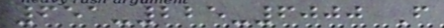651-225-6000 F
